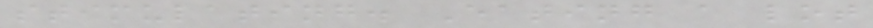stimulating. Eating a lot
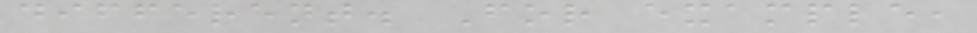different. For example,
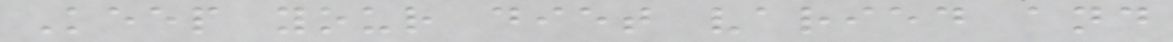Keep your diet varied and
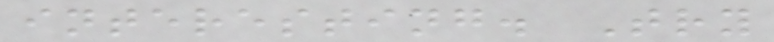interesting. Try
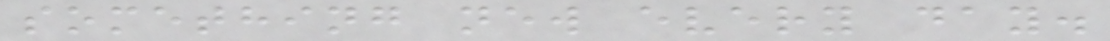something new every day.
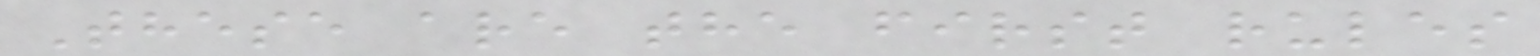These are the first rules
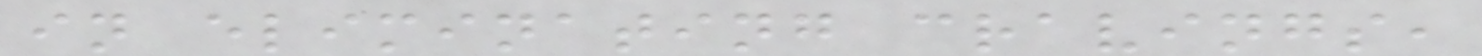in eliminating cravings,
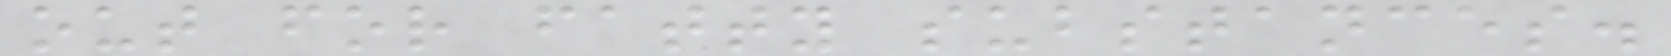out for fatty substances.
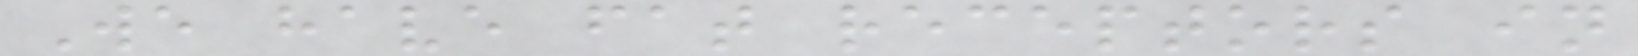We have fat receptors in
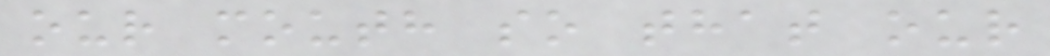our mouth so that our
